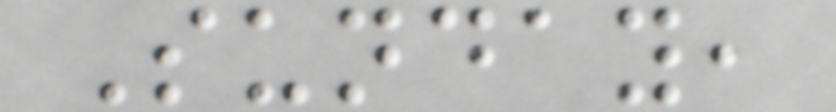Sunday,
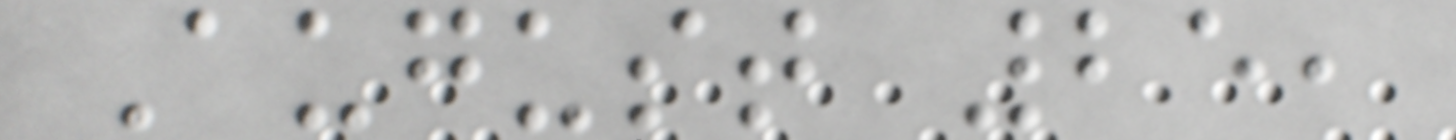August 25,
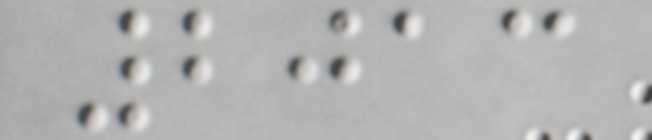2013
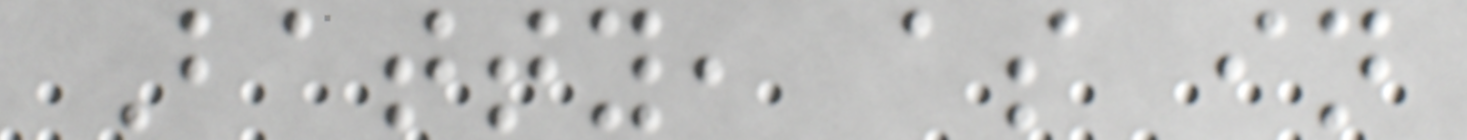Batty, as in
